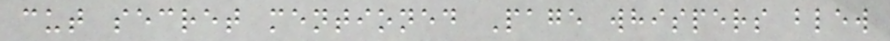cut secret mentioned Page whispers blew
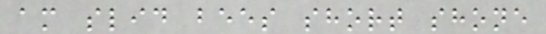am slid bees short shone
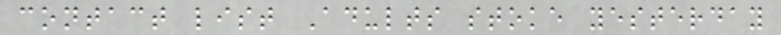contact list Adults stoke yesterday
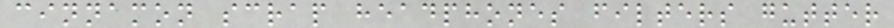cinnamon scrap headphones filters gutter
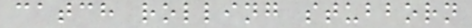catch rolling stubborn
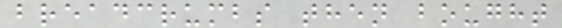breadcrumbs then bought
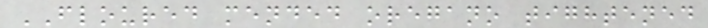FLOURED mended oregano tightened
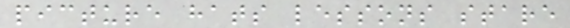picture hats lessons stare
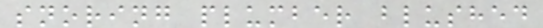snoring plumber blushed
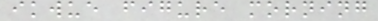ikwue figure morning
